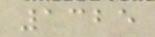1325
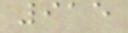915
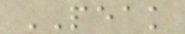PEAK
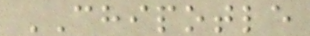CHIPOTLE
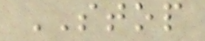STOP
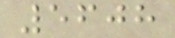5608
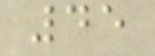45
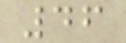46
